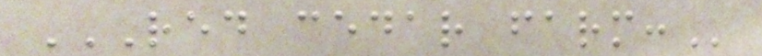RED CEDAR FARM:
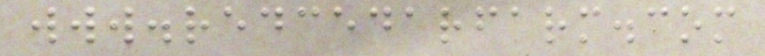www.redcedarfarm.com
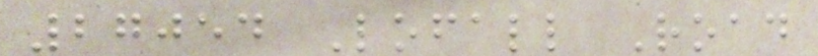27054 Lofall Road
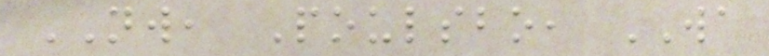NW, Poulsbo, WA
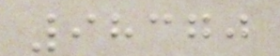98370
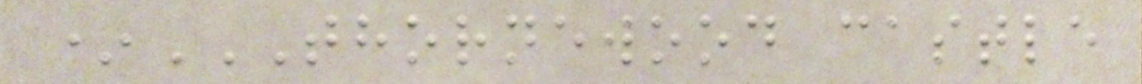*THORNEWOOD CASTLE
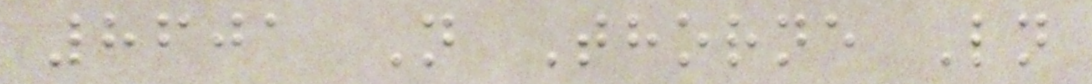8601 N Thorne Ln
